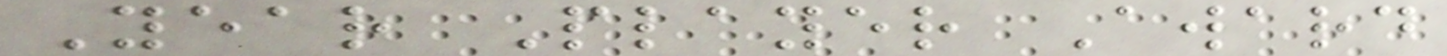Year Player Award
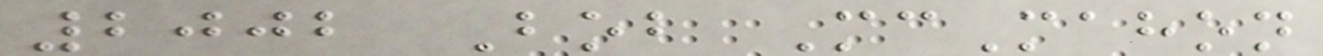2002 Bob McMahon
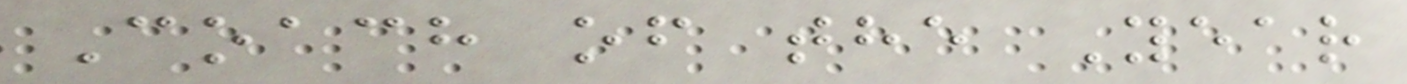Coach of the Year
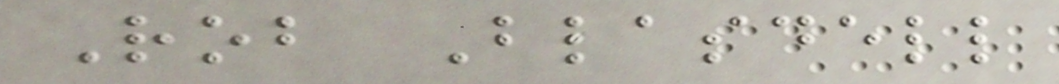Rob Blasdell
